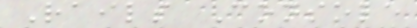Rails Console
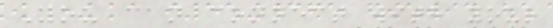You can connect with your
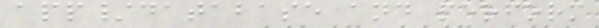app/database and perform
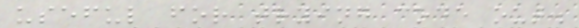useful for trying code out.
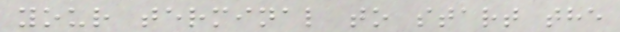your terminal to start the
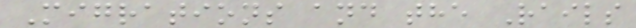Migrations and the Rails
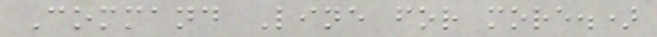Command Line for more.)
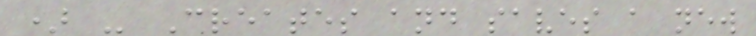) - Creates and saves a new
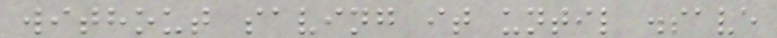without saving it until .save
